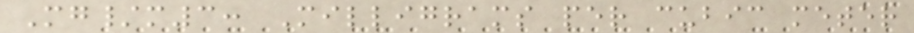Mg/m3: Milligrams per cubic meter
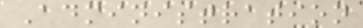Administration
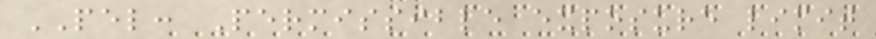PEL: Permissible exposure limit
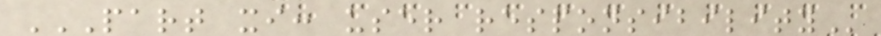PART XI: USER RESPONSIBILITY
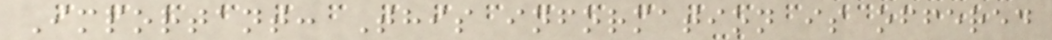Important: This information is offered
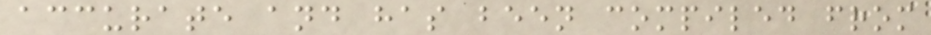accurate and has been compiled from
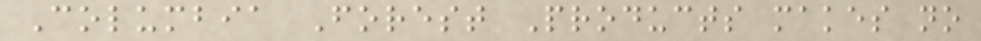Columbia Forest Products makes no
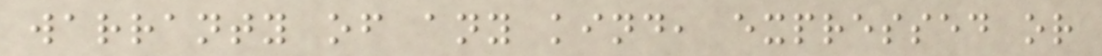warranty of any kind, expressed or
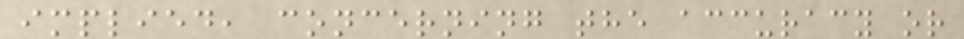implied, concerning the accuracy or
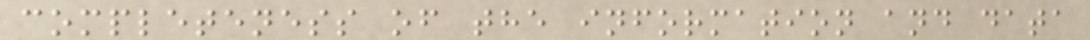completeness of the information and data
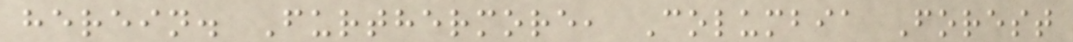herein. Furthermore, Columbia Forest
